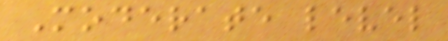Moderate level
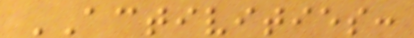ACTIVITIES:
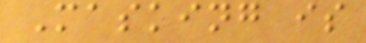Masking is
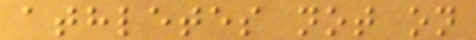athletes not on
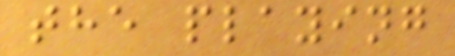the playing
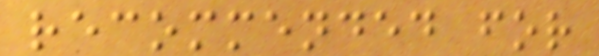recommended for
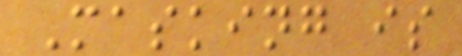Masking is
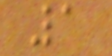1
